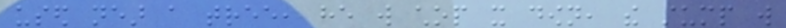used near a tree, he will chop it down, the stump will
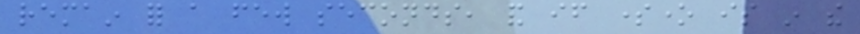remain for a few seconds, and if someone is in the
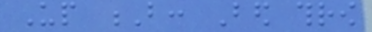Up B: Bed throw
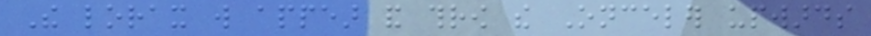The lorax will appear and throw the Onceler upwards
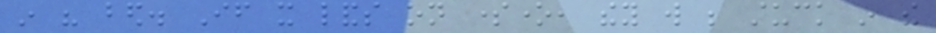in his bed. If it lands on someone, they will be stuck in the
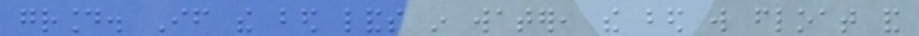ground. If the bed lands in water, the bed will float and
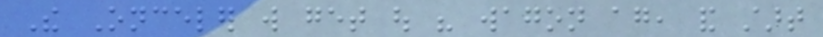The Onceler will get out his wagon again, and start
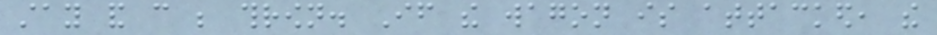stay and can be thrown. If the wagon is attacked, the
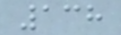138
